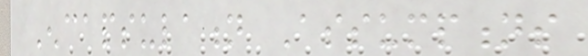Encapsulation Assumptions
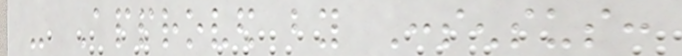- Approved by Consensus:
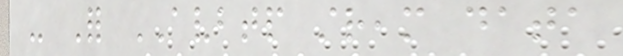- For AVBTP stream data
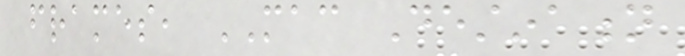frames, MAC Destination
